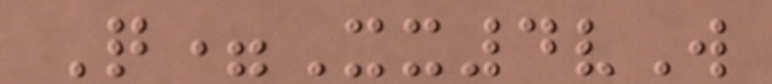Q=Xx4vW
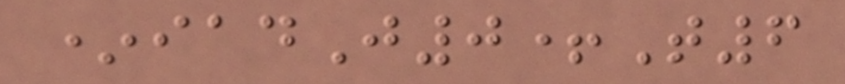*iadJ0+T6
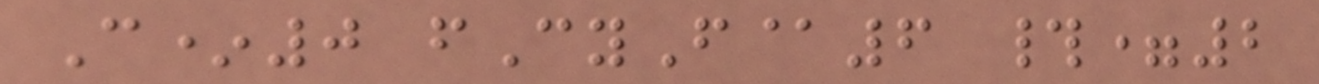C*0 fCyF@6 #=2
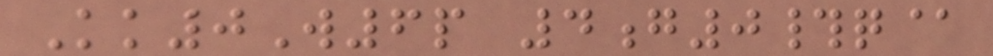Kk0W6p 4g0#q@
